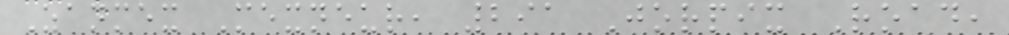Zanmex Mexneur, 291 Jorpix Road,
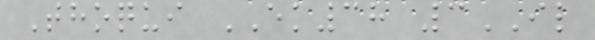Thoqui EK38 3IL
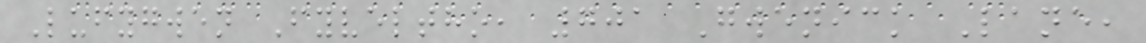Lufygwen Fyveltho, 701 Gwenick Lane,
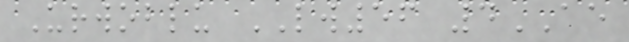Urwoblu LW56 4AE
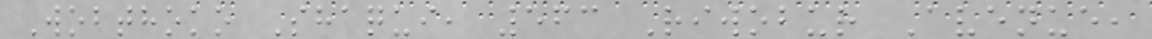Wobthoko Shaqui, 563 Riwobur Avenue,
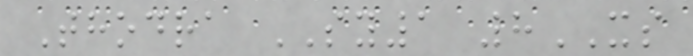Thodra SY1 8XS
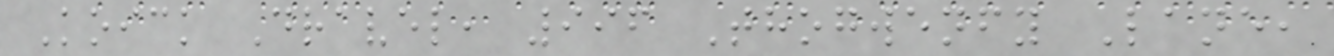Koick Dravel, 996 Thogwenfy Lane,
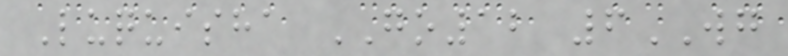Luquisha GO12 6WG
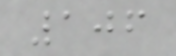106
